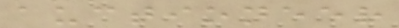auctioneer
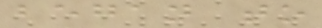began to
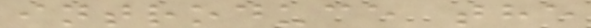introduce the
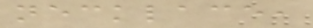necklace,
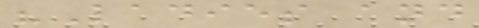"Ladies and
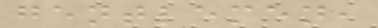gentlemen,
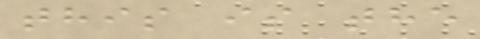this is the
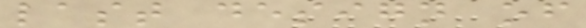last design of
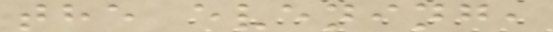the evening,
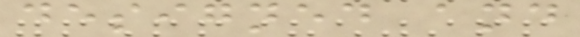designed and
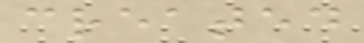created
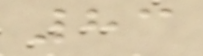83
